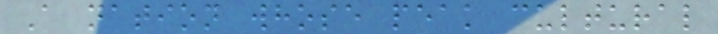A nation whose peak cultural
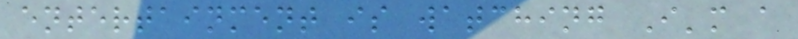entertainment is watching I'm a
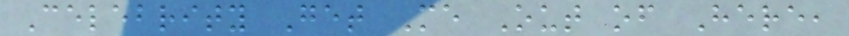Celebrity Get Me Out of Here,
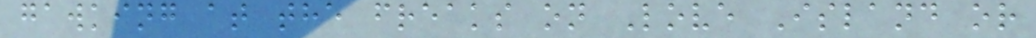gawking at the freaks on Love Island or
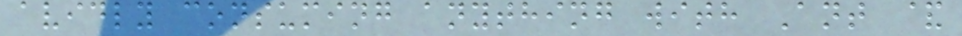avidly consuming anything with Ant &
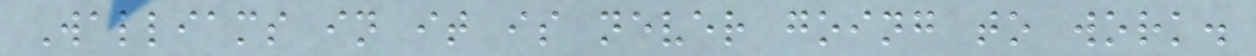Walliams in it is never going to work.
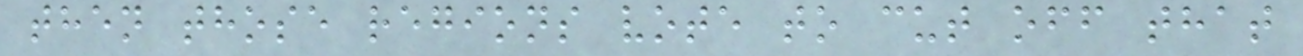then those regions vote to cut off that
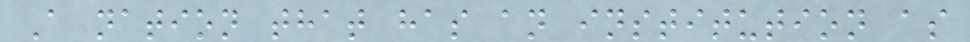A nation that has an institution as
